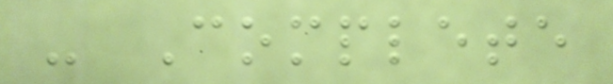- Complete
